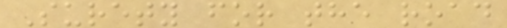Surety for the road
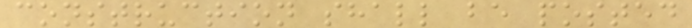construction shall be posted
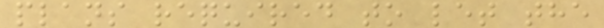plans required to let the
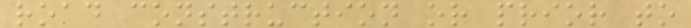road construction or prior to
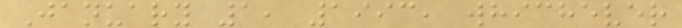January 1, 1993, whichever
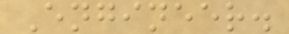Engineer.
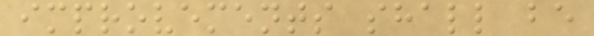improvements shall be
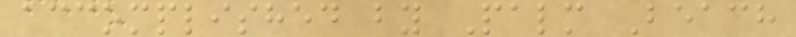accomplished by Palm Beach
